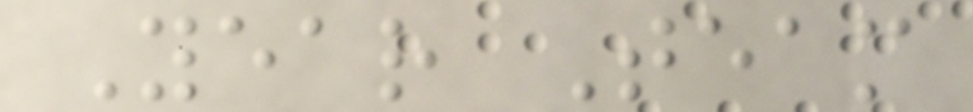Year Team
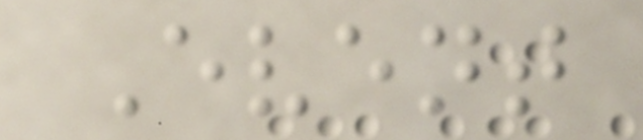Event
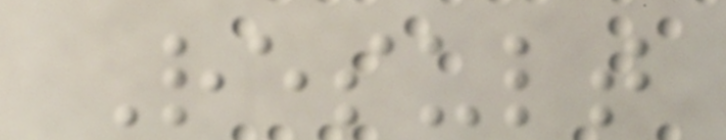Result
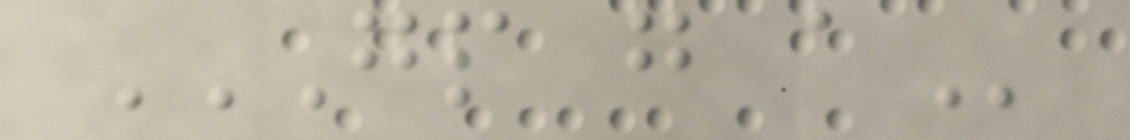GP G A
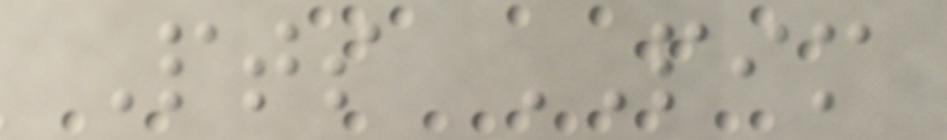Pts PIM
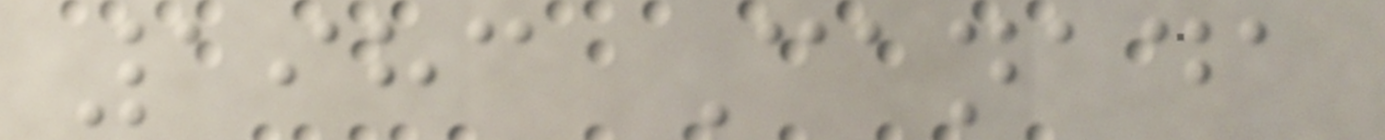1983 Canada
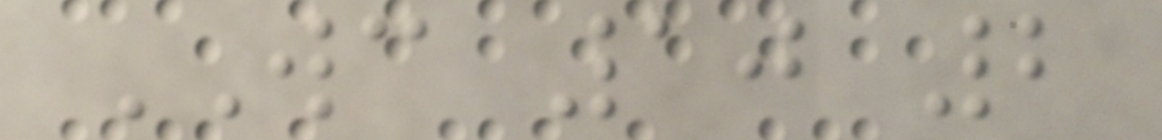WC 10 2
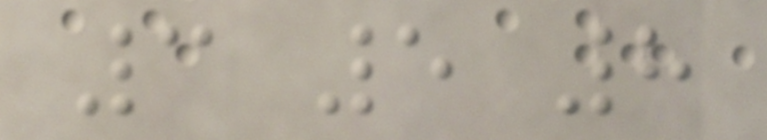3 5 8
